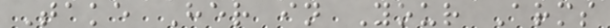Take Her in Your Arms
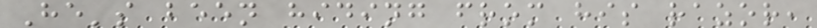He's been hiding from his razor,
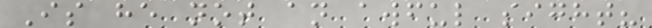Is he not an awful sight?
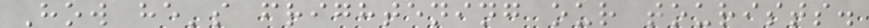How he's frightening our tourists.
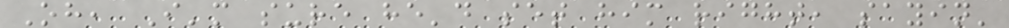Oh, I'm sure he'd set him right, sayin'
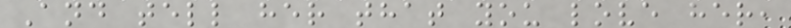And tell her that you love her,
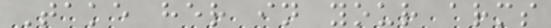Take her in your arms
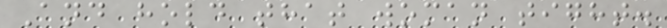And hold that woman tight.
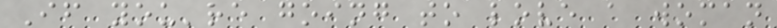If you're going to love a woman
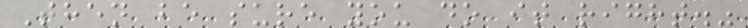Then be sure you do it right."
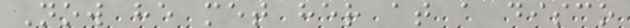Now he met her at a disco
